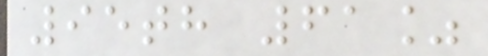95th 61%
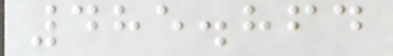485.864
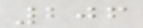206
